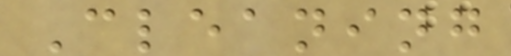Cleaning
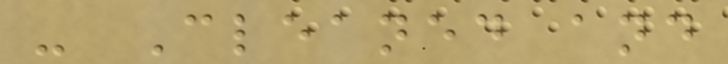- Cleaned and
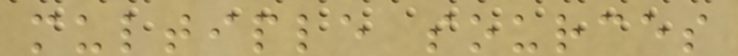multiple sources
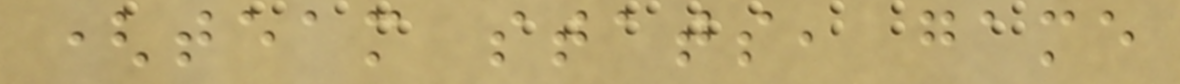(team stats, game
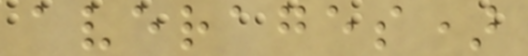averages)
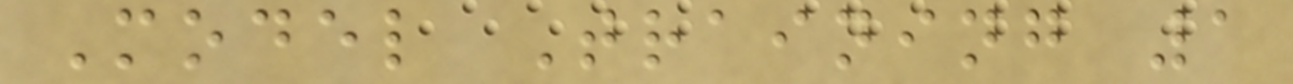Model Training 1
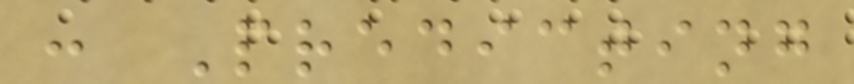: Predicting
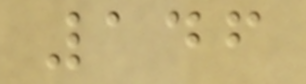146
